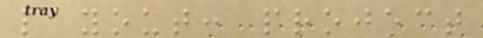layout: project
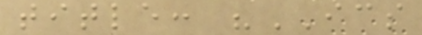title: "ICS
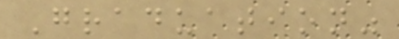Graduation"
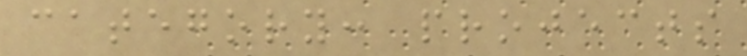category: projects
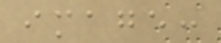image:
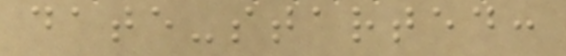date-started:
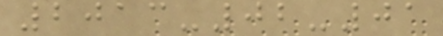2013-02-01
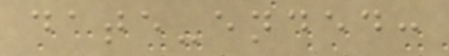date-ended:
